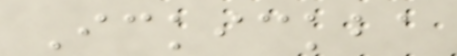Ickickba
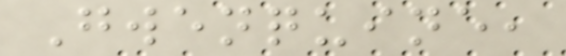Gwenquine,
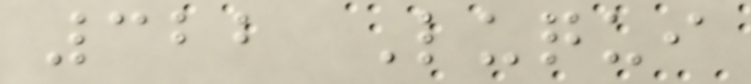322 Luqui
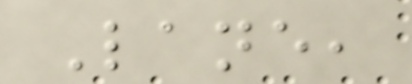Lane,
